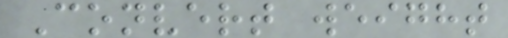Convert weight
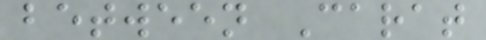between Carat
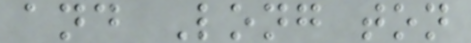and Long ton
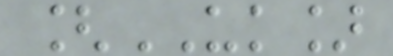[UK]
